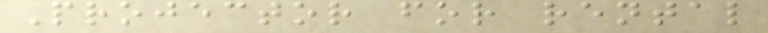Projector for rental
